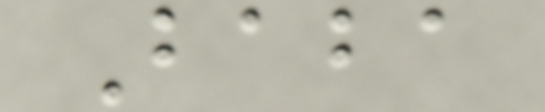Baba
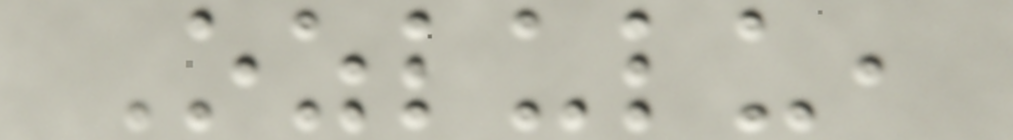Ozlulu,
